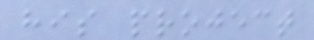his project
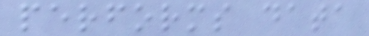performs data
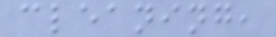cleaning,
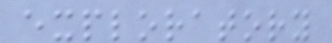exploratory
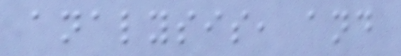analysis, and
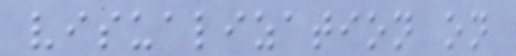visualization on
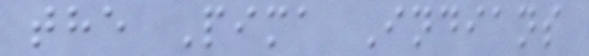the Pima Indians
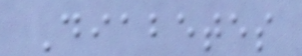Diabetes
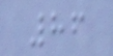86
